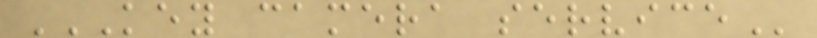KEY CAMERA SERVICE
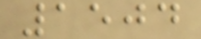1504
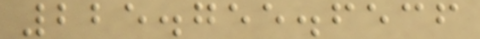225.755.6536
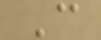C
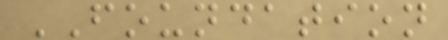FOUNDATION
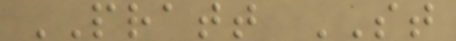PRATT ST
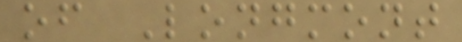of Longmont
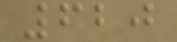620
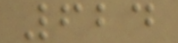624
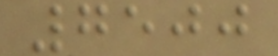7500
